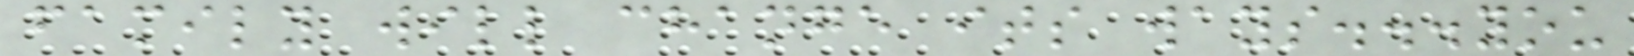family will change its ways...you
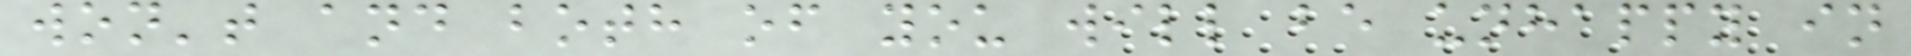won't and both of you will be unhappy in
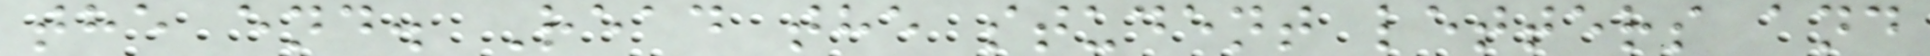the end. Read the student letters and
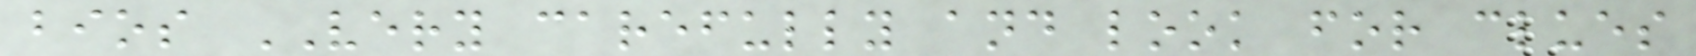bios VERY carefully and look for clues
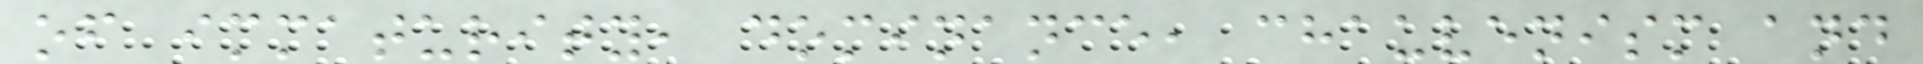of immaturity, dominance, chauvenism and
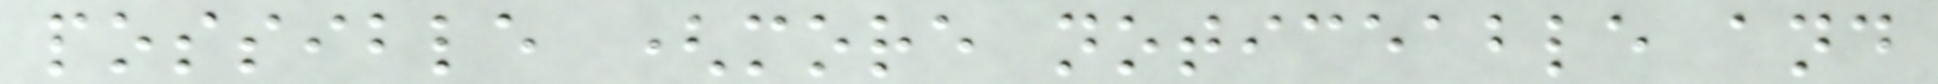possible (more noticeable and
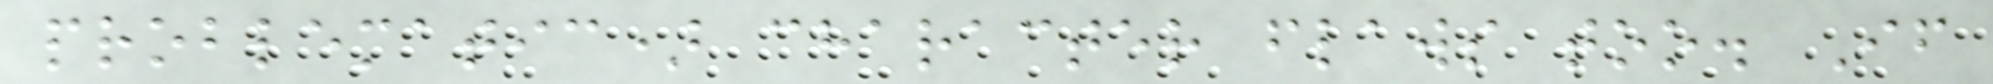problematic) character flaws too. If
